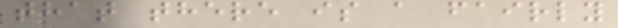that there is a fairly
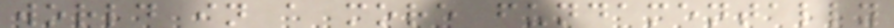world in a more fundamentally
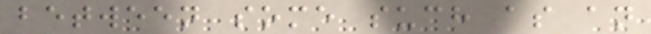between some such as an
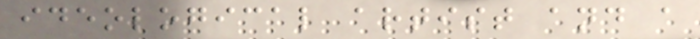ideological artist and a
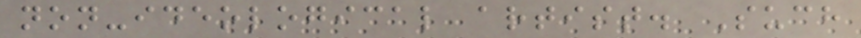non-ideological artist. Such
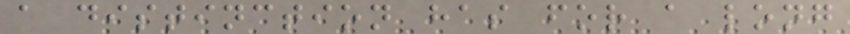a distinction has for a long
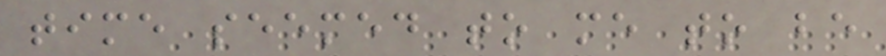time seemed to me to be
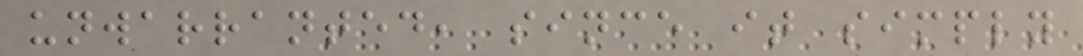unwarranted, since it simply
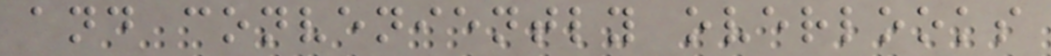and conveniently overlooks
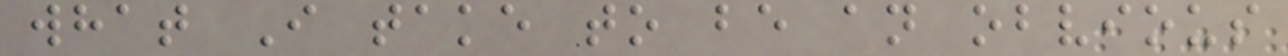what I take to be an obvious
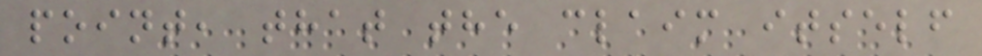point, that the claim itself
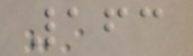163
